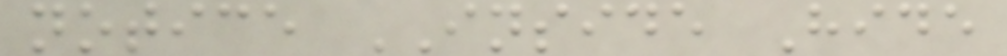notice INSIDE Hide
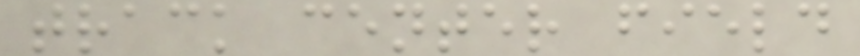track center field
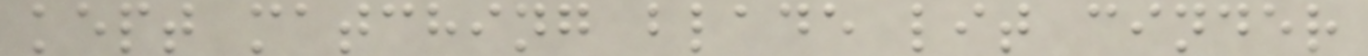kept matching blade lit cinder
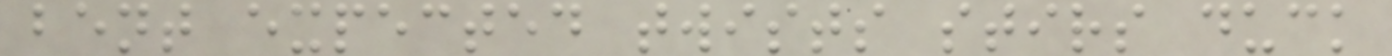bent expected twists stirs duck
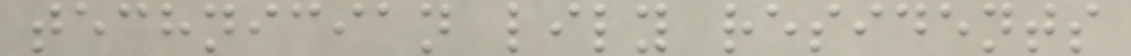technician lily residents
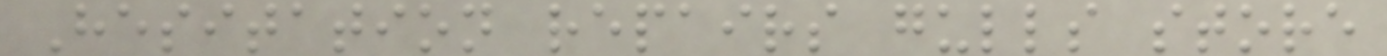Hesitation repairs gulls store
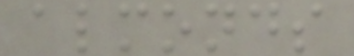almonds
